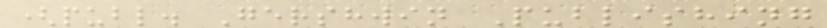(publ. Gershwin Publishing
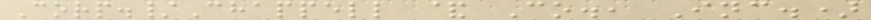Corp./Chappell & Co., Inc.)
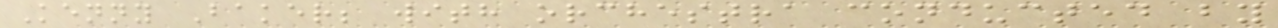Kenny Baker; with orchestra conducted by
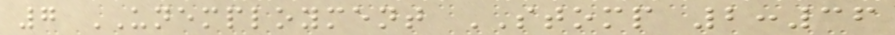7 UNEMPLOYMENT STOMP 2:36
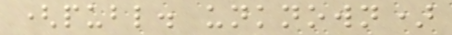(publ. unknown)
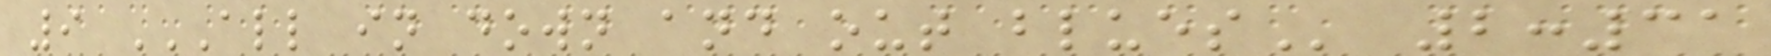9 ALL IN DOWN AND OUT BLUES 2:31
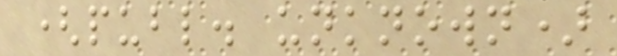(publ. unknown)
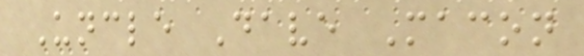Uncle Dave Macon
